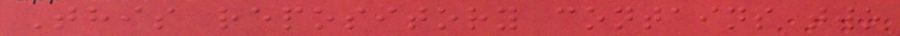This repository contains two
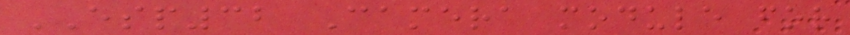ESP32 Camera module for
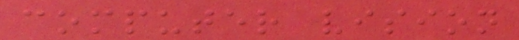computer vision
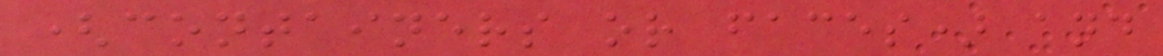(containers or faces) and
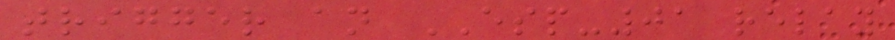trigger an ESP-01 relay
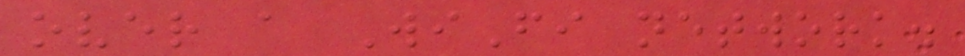over a WiFi network.
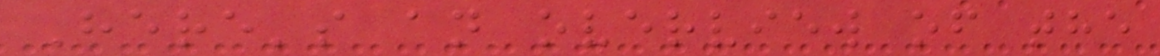Here's an overview of the
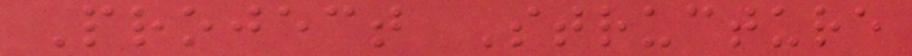Project Structure
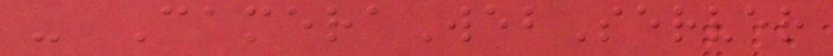- CameraWebServer
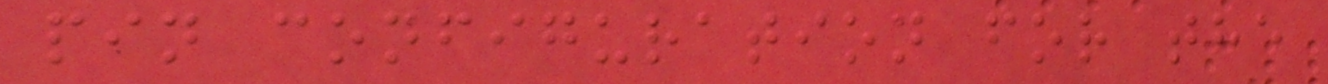pin configuration for the
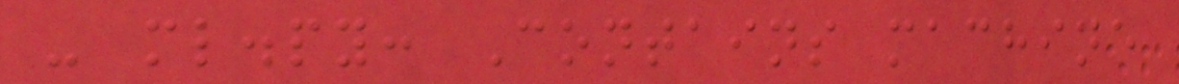- ml.py: Contains machine
